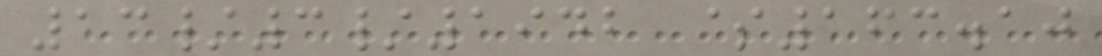13/3/1942 $163.10
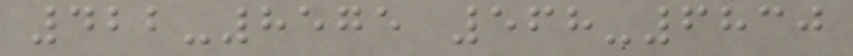422-8575 568-6830
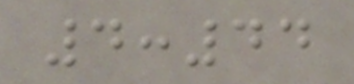4:44
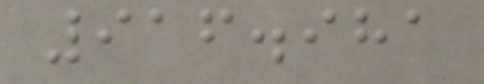916.981
